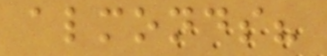almonds?
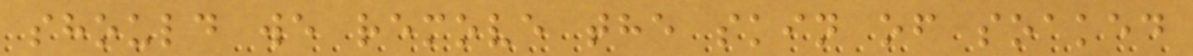should we remove the skin of soaked
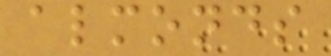almonds
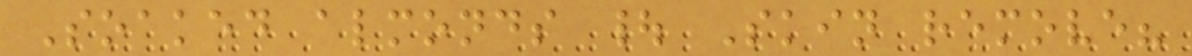Soaked almonds | Skin remove?
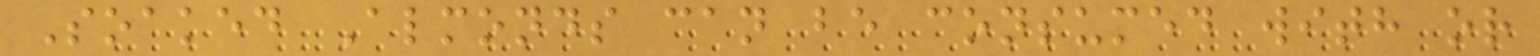Soaked Almonds can be consumed with or
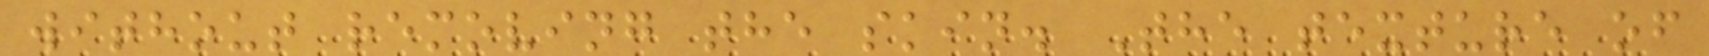without removing the skin. The texture of
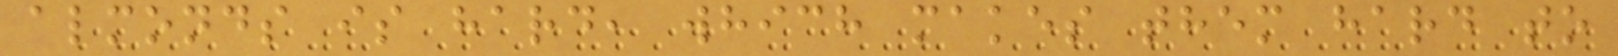almonds is hard, which makes them hard to
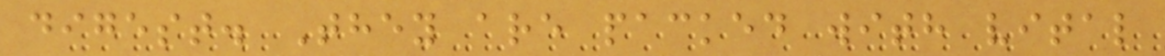digest. They are packed with vital
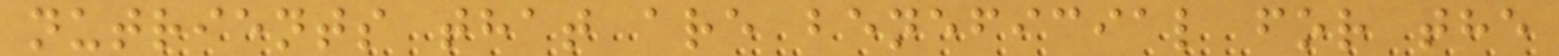nutrients that are beneficial for the
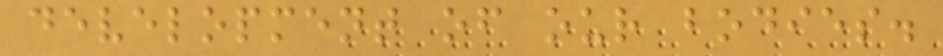development of our bodies.
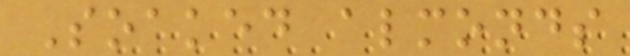Soaked almonds
